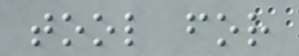tool for
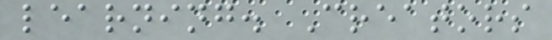learning. Creators
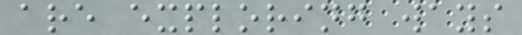are exploring ways
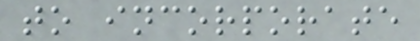to incorporate
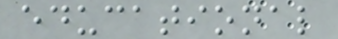educational
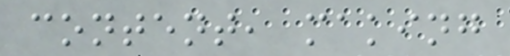content, making
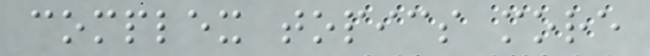complex topics more
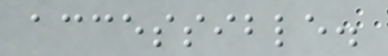accessible.
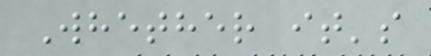Whether it's
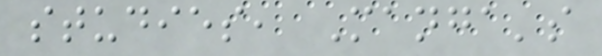studies, Manga's
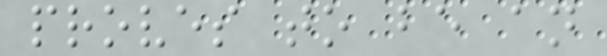proves to be an
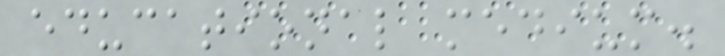educational medium.
